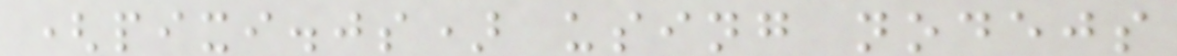(pixi.js) using nodejs
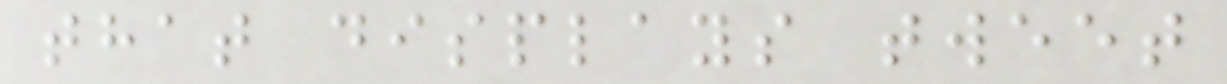that displays tweet
